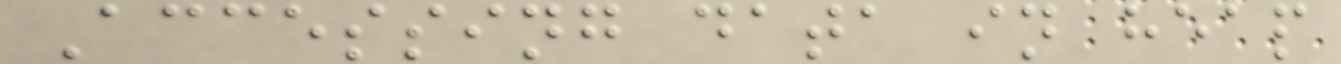Accessing data in heap
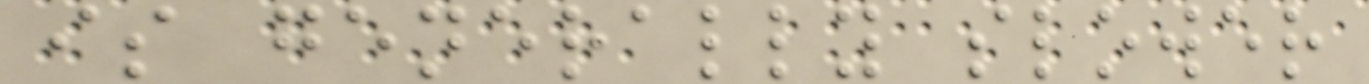is generally slower
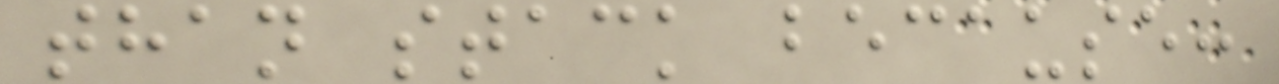than stack because:
